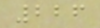226
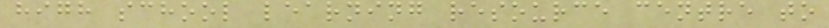high school learning resource centre to
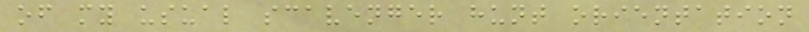of my usual scavenger hunt orientation
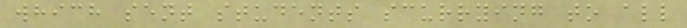which sent students scurrying to all
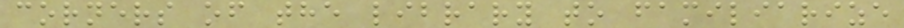corners of the library to familiarize
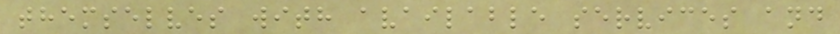themselves with available services and
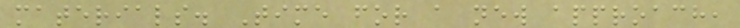materials. Time for a new approach,
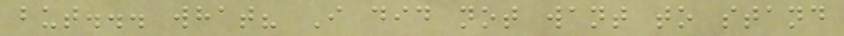but... what? I did not want to stand
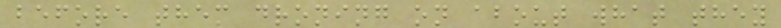before them droning on about what they
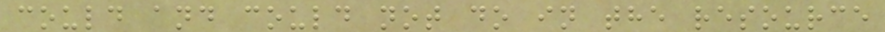could and could not do in the resource
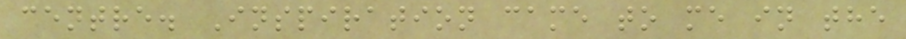centre. Inspiration came to me in the
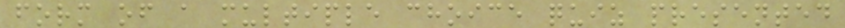form of a multiple choice quiz presented
